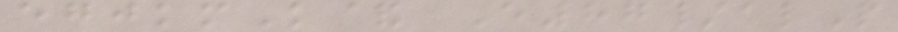egjkmK& E87/alP
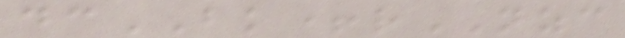dcBK+rNZC
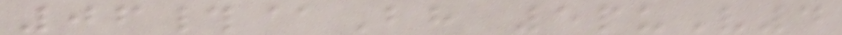06#@Bh 5puV4
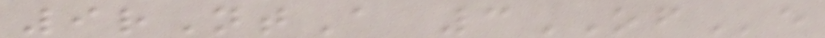9rNtA 3OFe
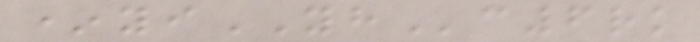*yiYHc6rk
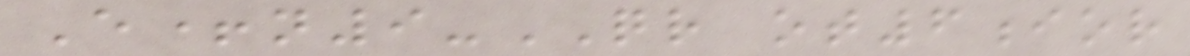E+n9-QR ot6ior
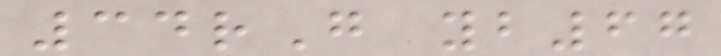34rG yb67
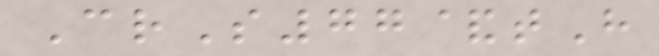CrS77&tH
